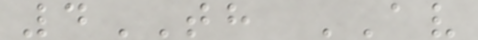4TH AV
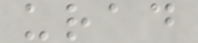urad
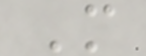M
